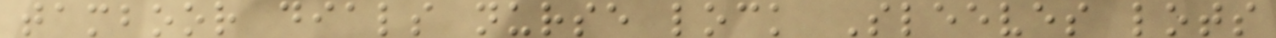tamboor dials nurse lock Sleeves lots
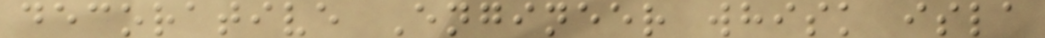decorative Engineer whisk isla
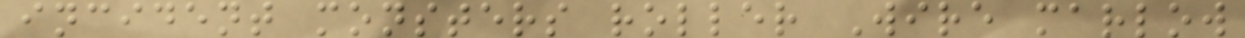incident monsters roller Wire marlow
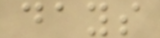days
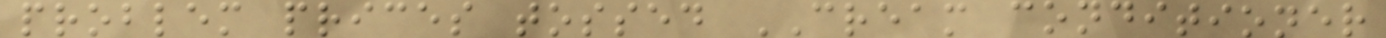problem prices tossed CREAM conditioner
